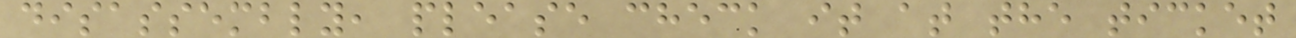disassembly, please check it at the ticket
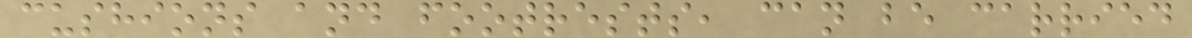cushions and footrests, can be carried
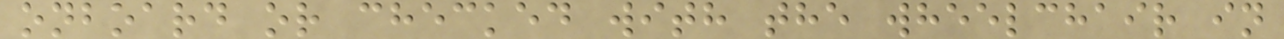onboard or checked with the wheelchair in
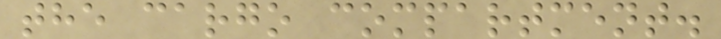the cargo compartment.
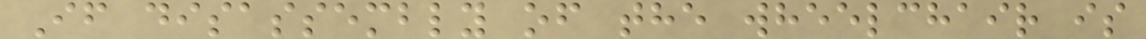If disassembly of the wheelchair is
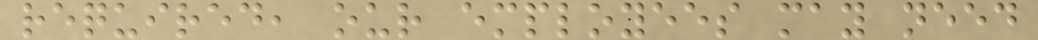required, our employees may need
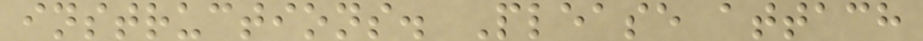instructions. Please attach
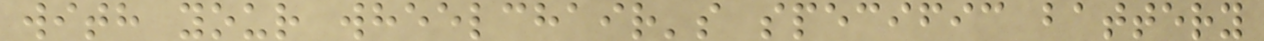with your wheelchair's specific battery
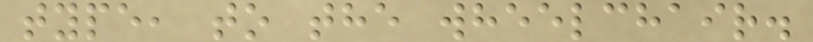type, to the wheelchair.
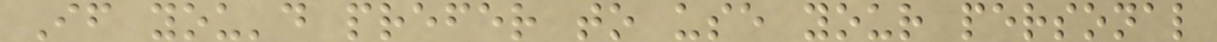If you'd prefer to use your personal
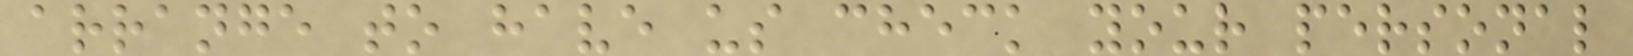arrange to have us check your personal
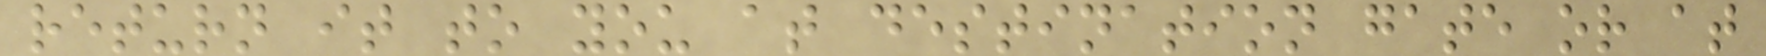return it to you at destination gate or at
